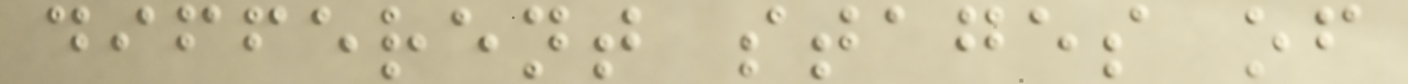different stages of
